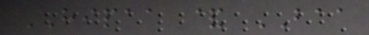HIPAA & BAA
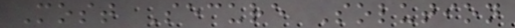Most Secure Solution
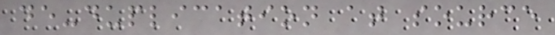de-duplication at source
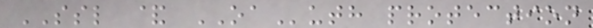SSL & OAuth protection
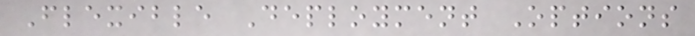Flexible Deployment Options
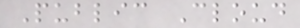Public Cloud
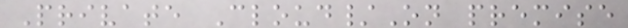Private Cloud/On premise
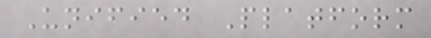Unified Platform
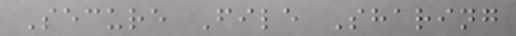Secure File Sharing
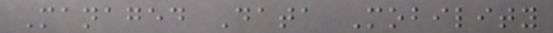Managed Data Mobility
